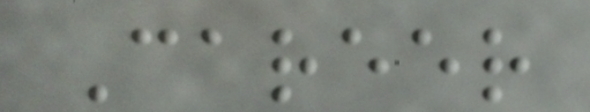Career
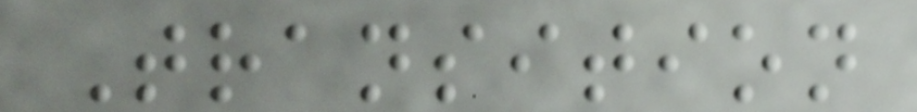Transition
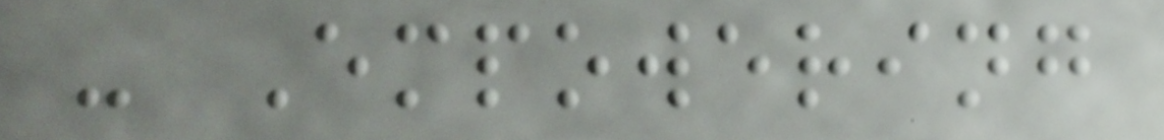- Empowering
